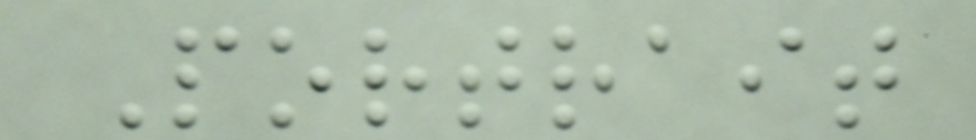Portrait
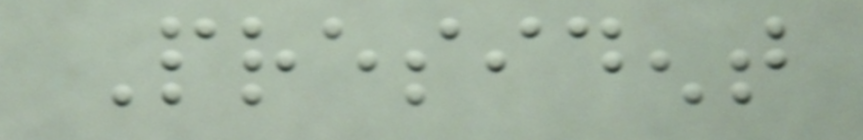President
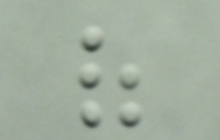of
